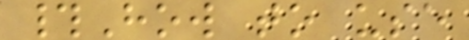#How to use
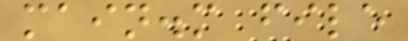main.m file
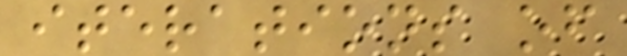iterations of
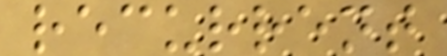recurrent
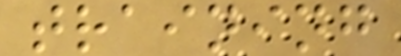training
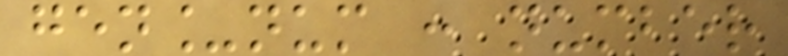gen_num : number
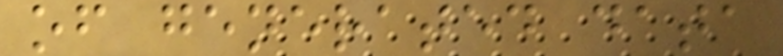of generated data
